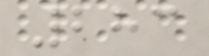283
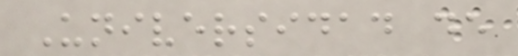Universidad de
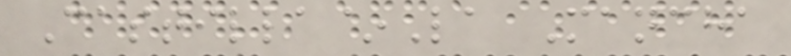Castilla~La Mancha
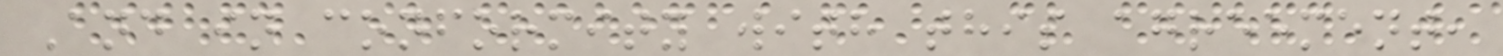And in conformity with this agreement,
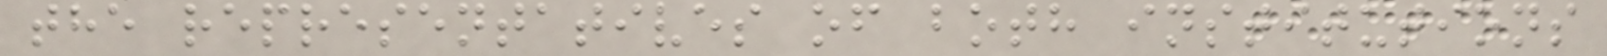the representatives of both institutions
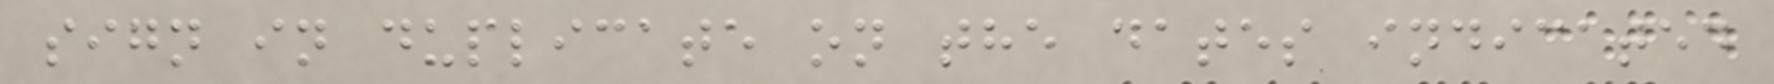sign in duplicate on the dates indicated
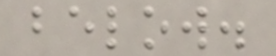below.
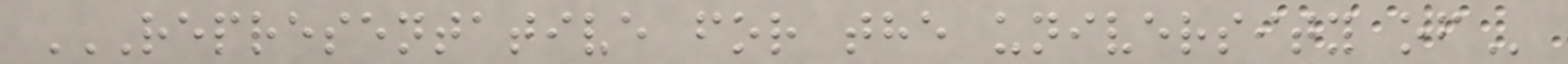REPRESENTATIVE FOR THE UNIVERSITY OF
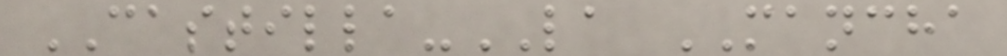CASTILLA-LA MANCHA
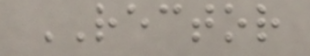RECTOR
